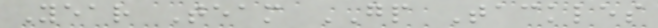Year Team GP Tackles
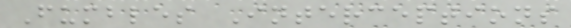Fumbles Interceptions
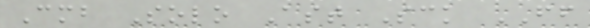Cmb Solo Ast Sck FF
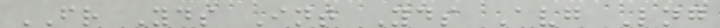FR Yds Int Yds Avg Lng
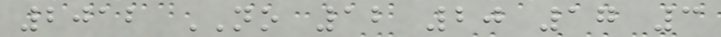2012 NO 12 20 17 3
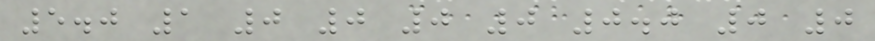5.0 1 0 0 0 0 0.0 0 0
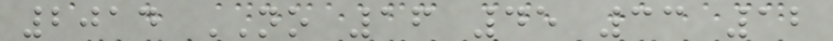2014 NO 16 45 33 12
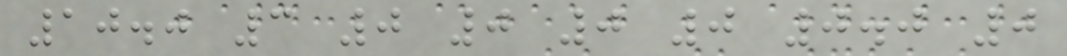10.0 3 0 0 0 0 0.0 0
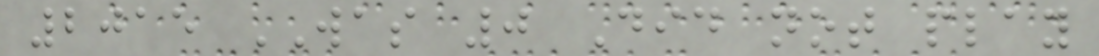2015 WAS 0 Did not play
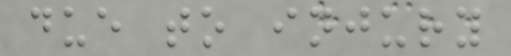due to injury
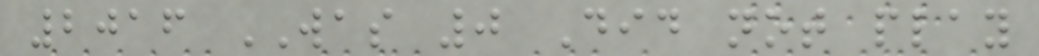2016 WAS 0 Did not play
